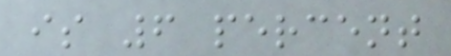is 6 percent
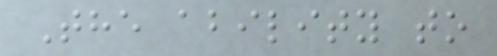The ability to
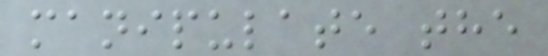manipulate the
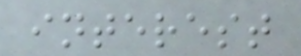interest
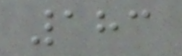183
